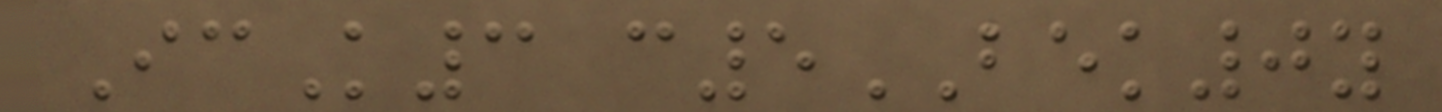IcK3 c5BEK0y
